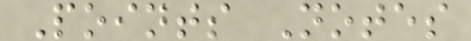Points Notes
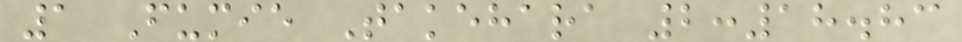1 Fumie Takehara 2:18.83
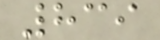839
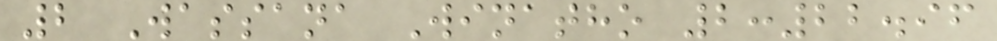2 Wassana Winatho 2:22.96
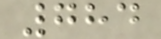784
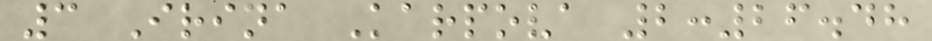3 Irina Karpova 2:26.48
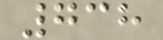738
